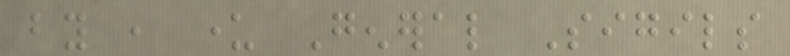by , under General Sigils
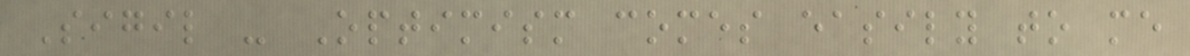Sigil - Optimism comes easily to me
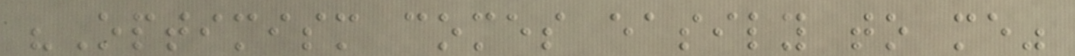"Optimism comes easily to me"
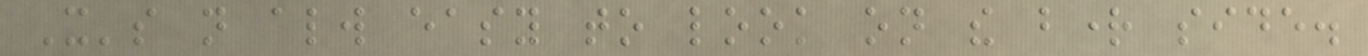It's not always easy to look on the bright side.
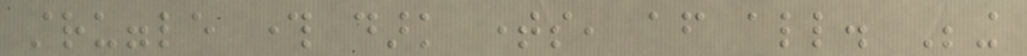struggle through dark times, after all. Being
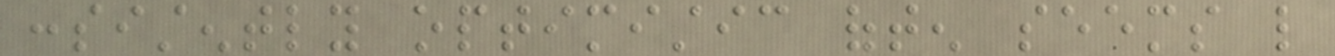consistently optimistic often seems like
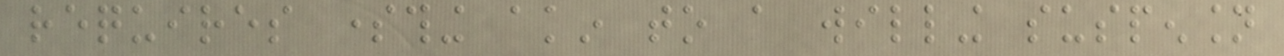requires something akin to a willing suspension
